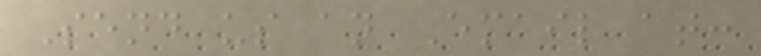Send us an Email at:
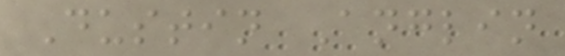Dustin Anglin
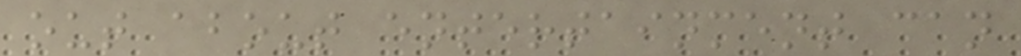out about entertainment can
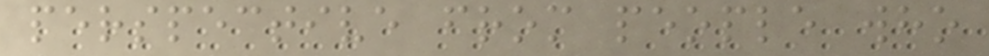perspective from people who
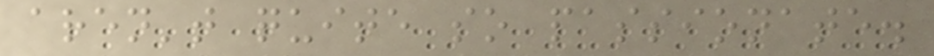aren't quite so passionate.
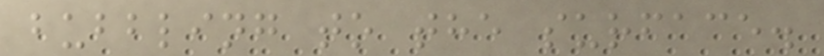bubbling to the surface.
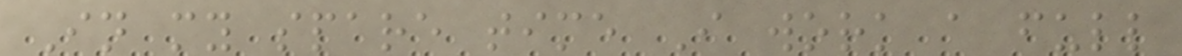In my spare time I work a full
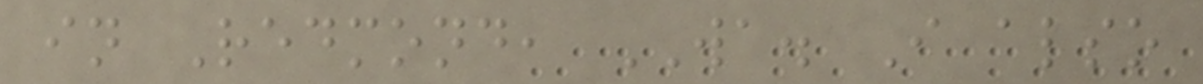in Redmond, WA. I also
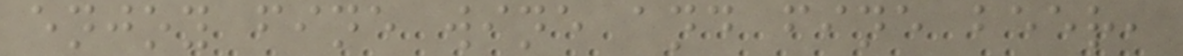enjoy fine wine and fine beer,
